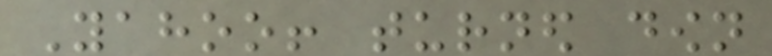Yahoo! turned down
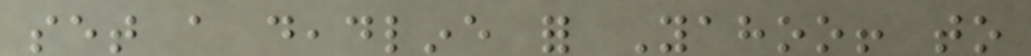set a deadline for Yahoo! to
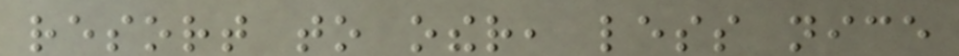resort to other, less nice
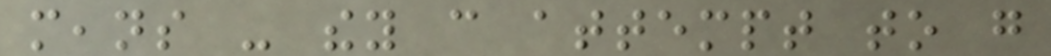means - they can attempt to go
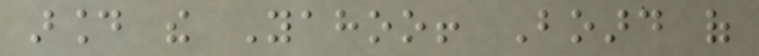around the Yahoo! Board of
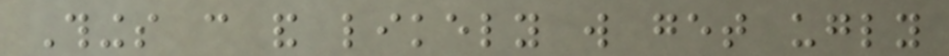Things can and likely will get ugly
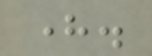here.
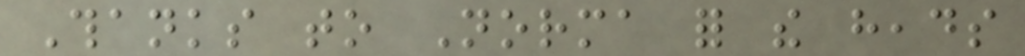Thanks to Norma for the heads
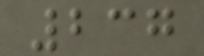237
